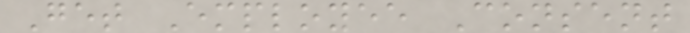Get Employee Consent
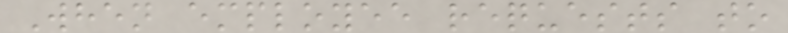When employee requests to
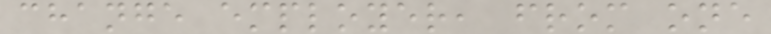change employer, from one
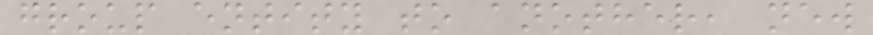group entity to another, new
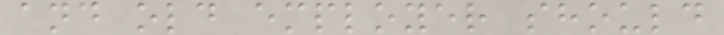and old employer should
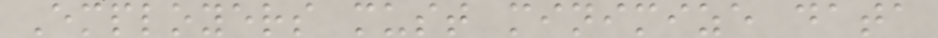Employers must minimize data
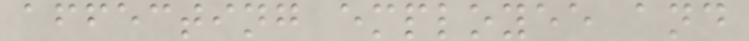affecting employee and
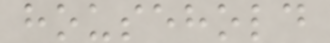household
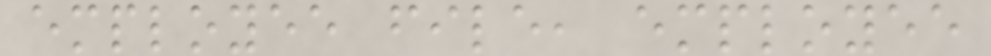employee file, employee
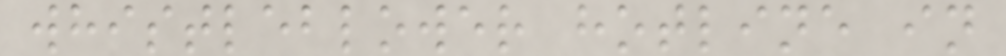whistleblower hotline in
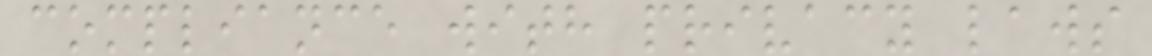compliance with privacy laws
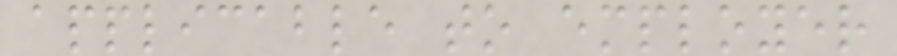applicable to employer
